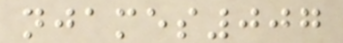njames007
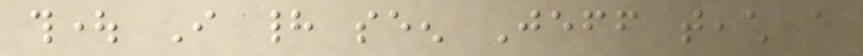thought I had seen Jeff teach a
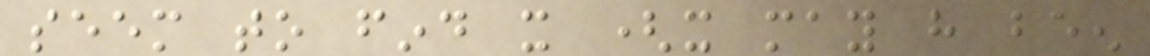seem to find it (it may have been
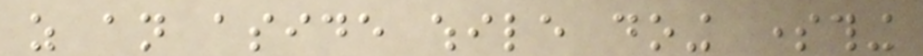as an aside while doing something
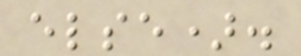else).
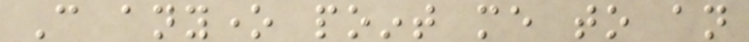Can anyone point me to an
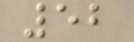52
